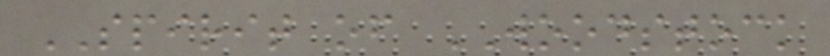SPIRIT of WOODSTOCK
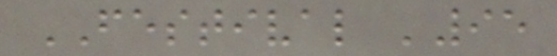FESTIVAL '95
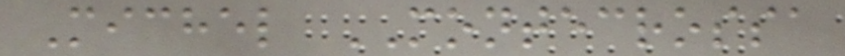Michel MONTECROSSA
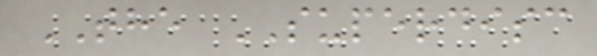THE SUPERDISC
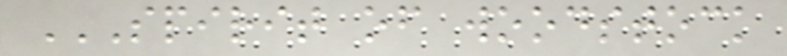SPIRIT OF WOODSTOCK
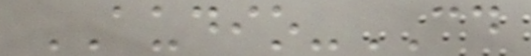AUDIO-CD
